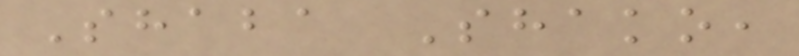Shaba Shako,
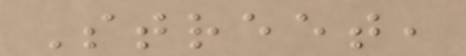Street,
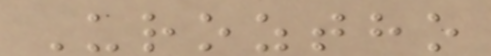Uroztho
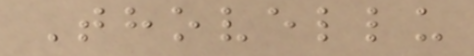Thovellu
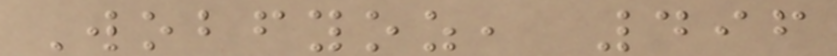Wobfyoz, 496
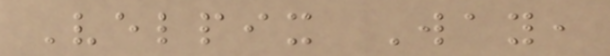Velpix Way,
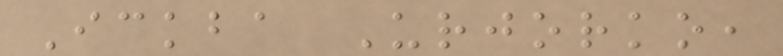Ickba Urjorko,
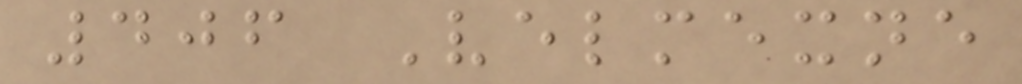406 Velmexne
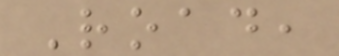Road,
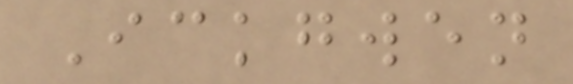Ickgwen
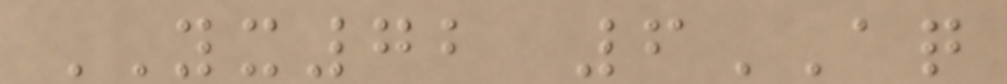YX72 6AQ
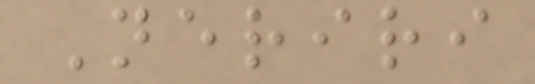Neriri
